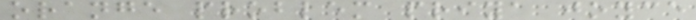orange problem priya joyce
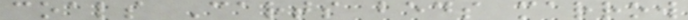coals Carts beds marrow
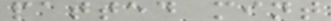patted mint
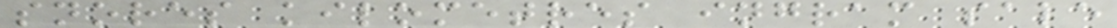snores kilometres ingram sale
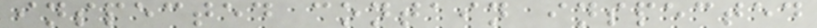inspected contain inspected
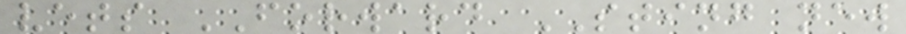vets FORWARD STING new
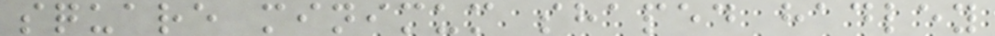square minimum shaped hadley
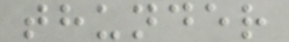thunder
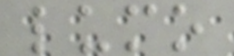lumo
